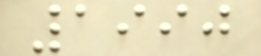1990
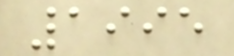1995
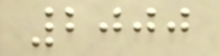2000
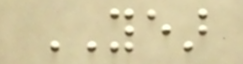YEAR
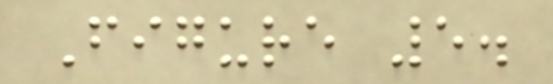Figure 5.
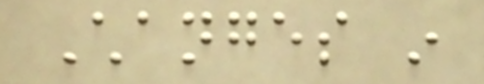Changes in
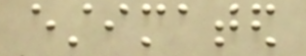estimated
